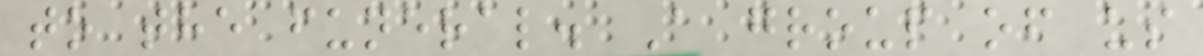to the funeral. A group of us
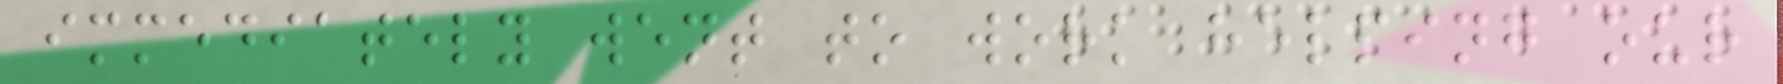immediately went to work helping our
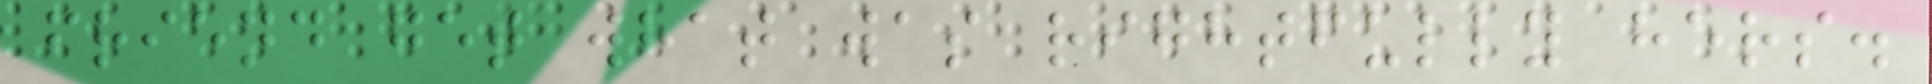friend get what was rightfully hers.
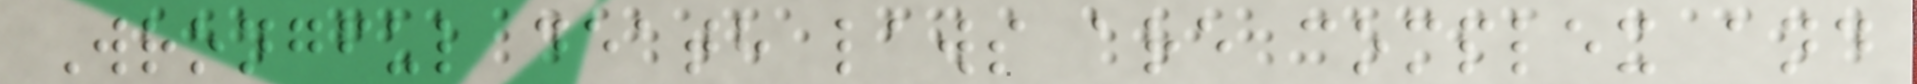Wrongful death laws are complex and
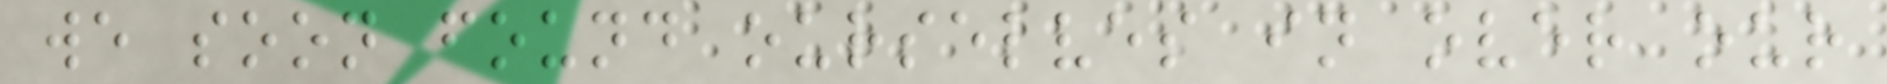we soon found ourselves in over our
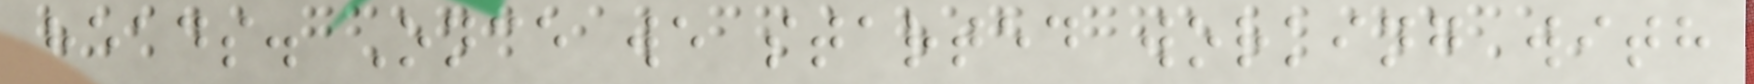heads. Once we started working with
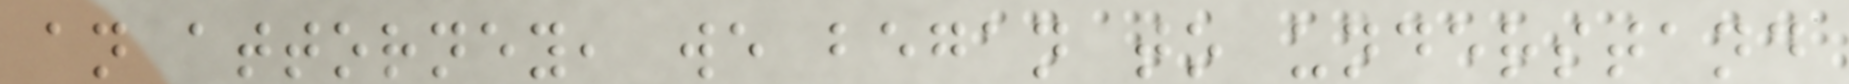an attorney, we began to understand
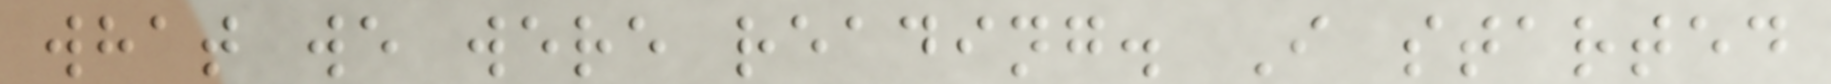what we were reading. I started
